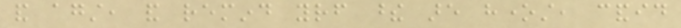and against, and remind yourself these are honest, candid
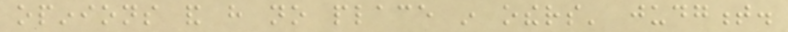opinions and have no place in others' judgment.
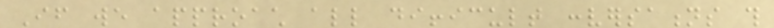If we approach all difficult conversations this
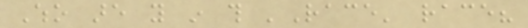Who are you in this 'Race' race?
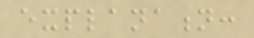explanation:
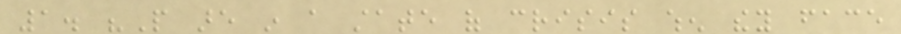1. "People are in a state of crisis when they face
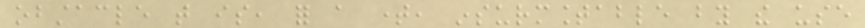obstacle that is, for a time, insurmountable by the use
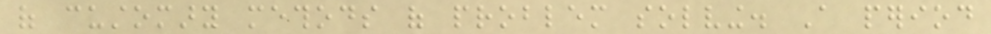of customary methods of problem solving. A period
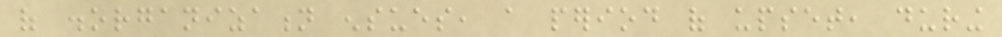of disorganization ensues, a period of upset, during
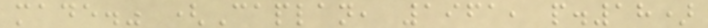made." (Caplan, 1961, p.18)
